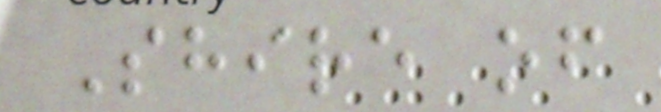Shire of
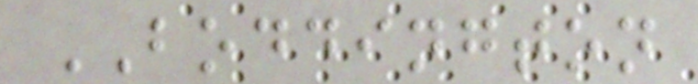BODDINGTON
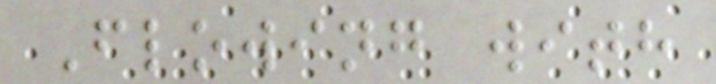Flowing with
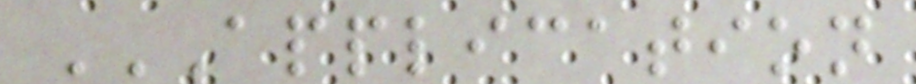APPLICATION
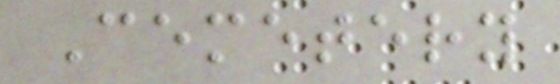Cemetery
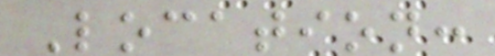Location:
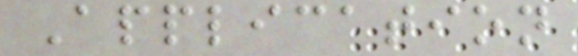Application
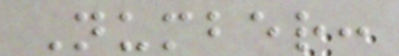Number:
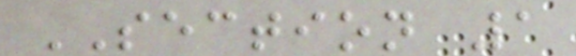SECTION 1
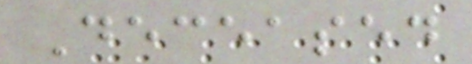Deceased
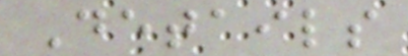Details
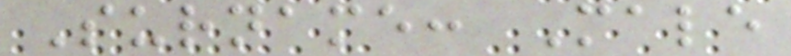Surname: Male
